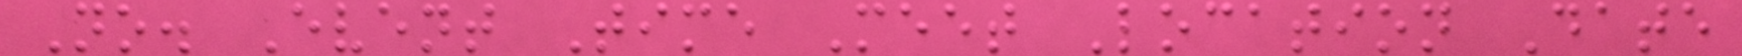No. Event Time Meet Location Date
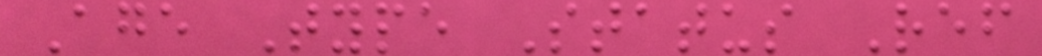Age Type Status Ref
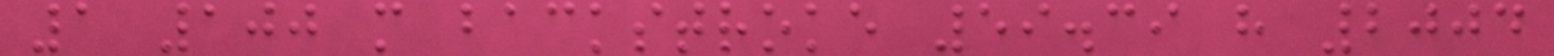1 100 m backstroke 59.39 h 2004
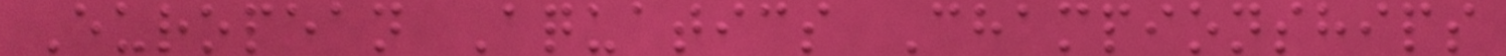European Aquatics Championships
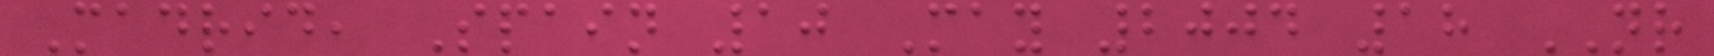Madrid, Spain 10 May 2004 18 NR
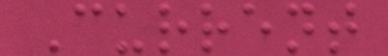Current
